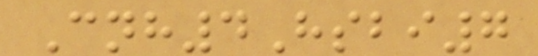Cnh4Hsbi7
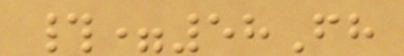#=58Fh
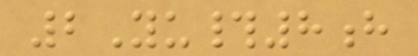2Yu#8h
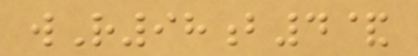wR98b4&
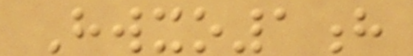Hwxo1h
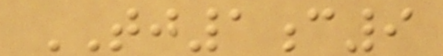TJ1c9
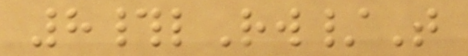8#lRw/T
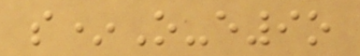s*O-e9o
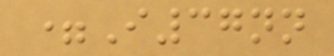=I37nn
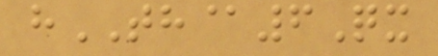hTH@6Qx
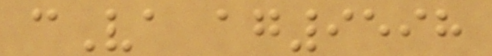cVa ag9598
